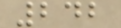242
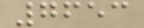7653
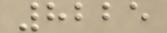8225
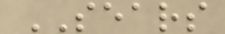SEARS
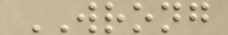WRONG
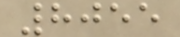8055
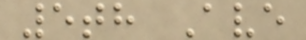5th Ave
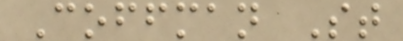Coffman St
